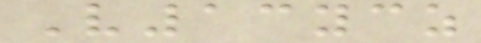V13ycz
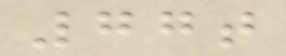77t
